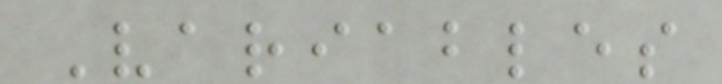Variables
